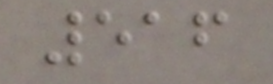516
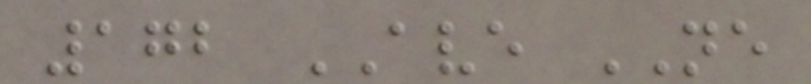172 AVE NE
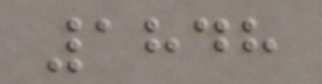1848
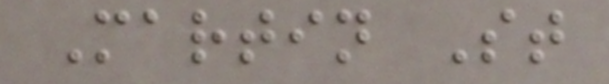Martin St
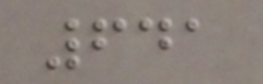641
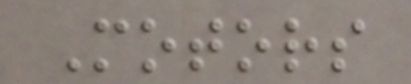Motors
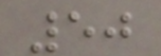50
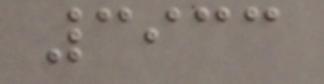3933
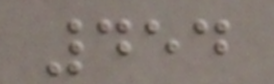454
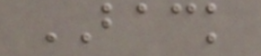BACK
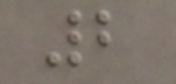2
